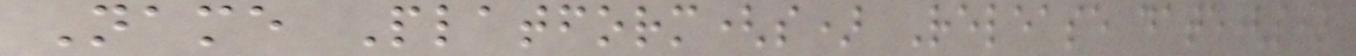Name Platform(s) Release date(s)
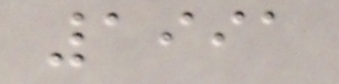1991
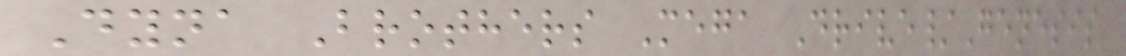Dyna Brothers Mega Drive/Genesis
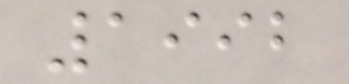1992
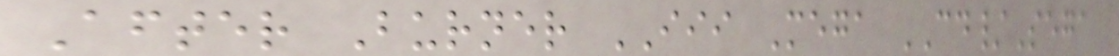After Burner III Mega CD/Sega
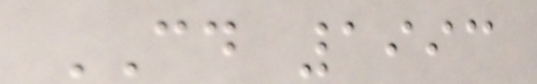CD 1993
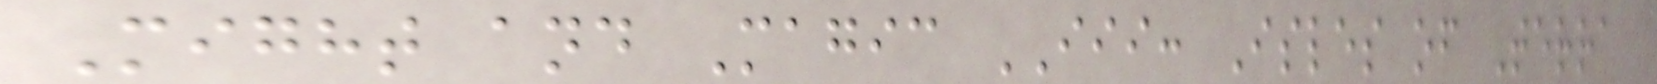Might and Magic III: Isles of Terra
